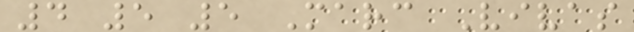4 5 5 Marc Vivas
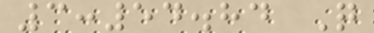3:54.84 Q
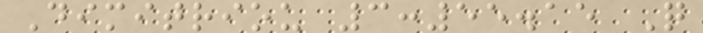Dimitriou 3:55.15 Q
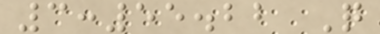3:55.22 Q
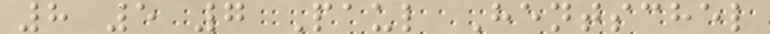8 5 7 Paul Hentschel
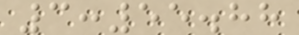3:55.88
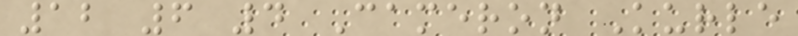12 6 4 Cameron Kurle
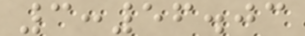3:56.03
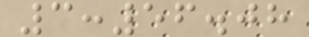3:56.08
